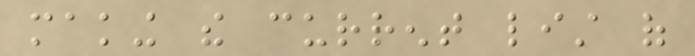making the current list of
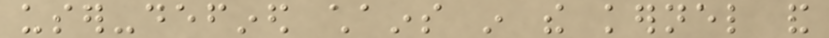user-defined chains in the kernel and
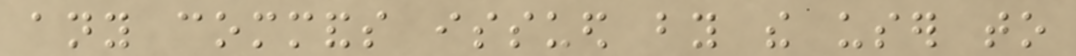any commands issued by the user to
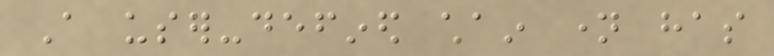A user-defined chain name has
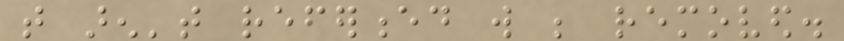that aren't referenced will be removed.
